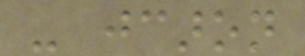- jcaron
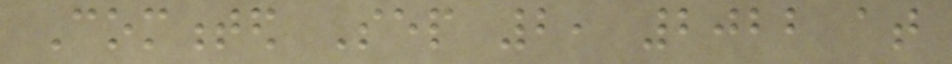Commented Sep 2, 2022 at
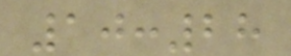10:28
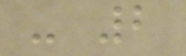- 2
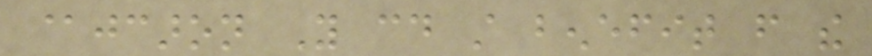@jcaron You could still benefit from the
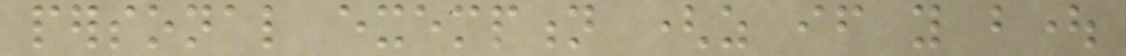personal exemption (as if you bought
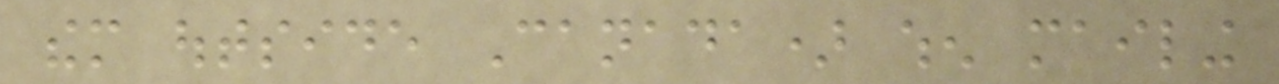them outside Canada) when mailing
